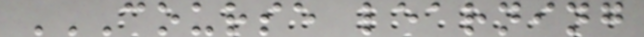COURSE LEARNING
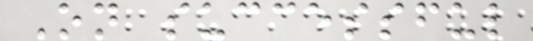On successful
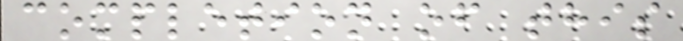completion of this
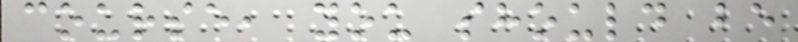course, you should be
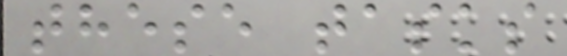these tasks
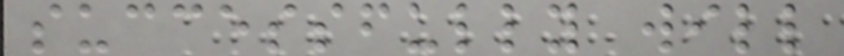successfully will
